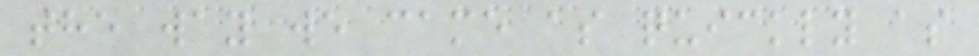the way we came as quickly as
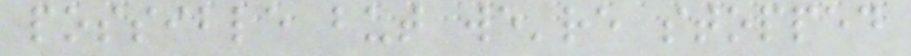possible but we're stopped
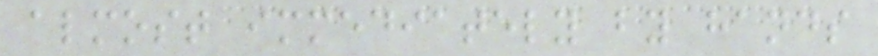almost immediately by hands
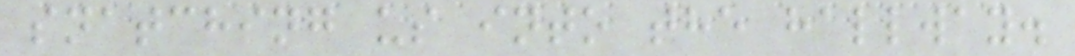snatching us into the hallway.
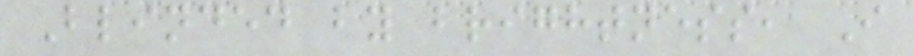Blinded by brightness, I
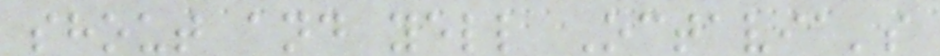shout and yell Octavia's
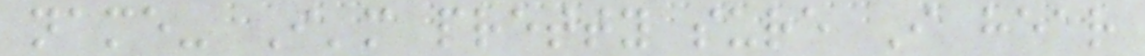name- I'm pretty sure I hear
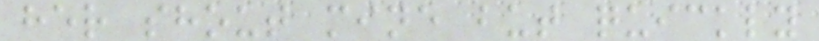her shout mine but quickly
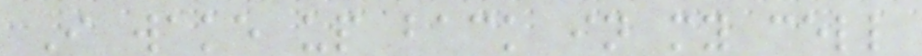I wake up back in my cell
